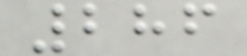286
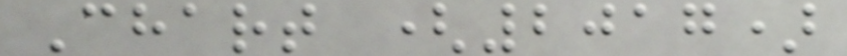Chart (2017)
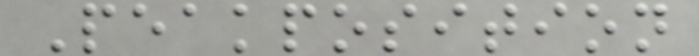Peakposition
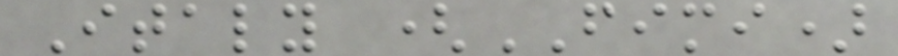Italy (FIMI)
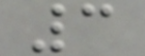3
